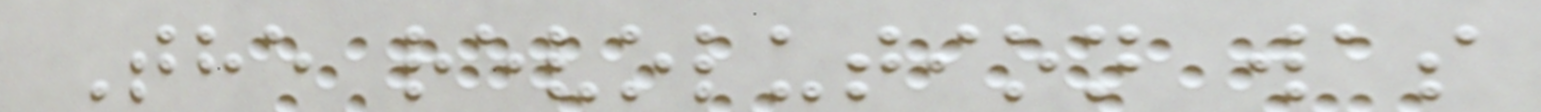The revolution was
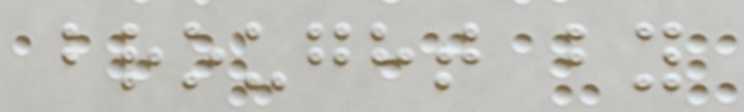brought by
